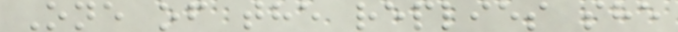One of the replies she
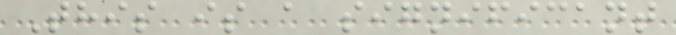This is a significant
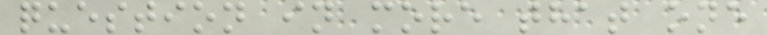question in more that one
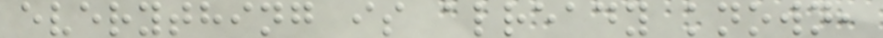everything is already known,
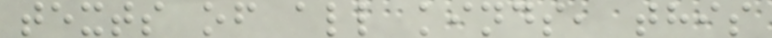texts of all kinds, this
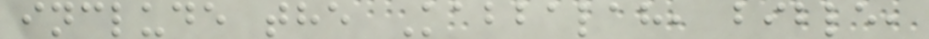include the Kabbalah, bible,
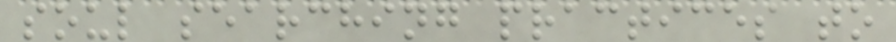soul searching practices to
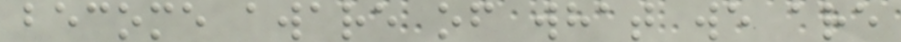become aware of what we are
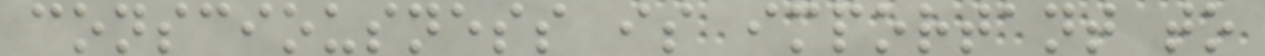consciousness is important to
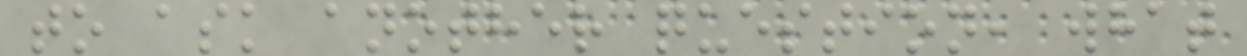to ask another question, what
